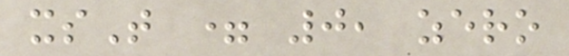xsT = 0, zero
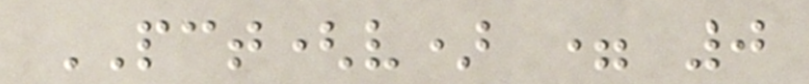PCT(v) = 0
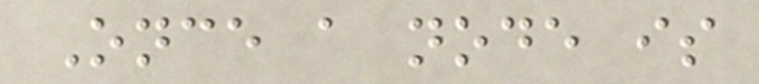Once a node is
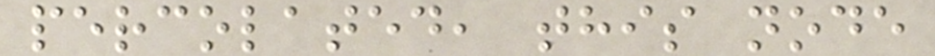percolated, this node
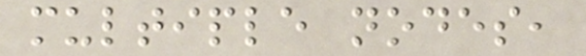multiple nodes,
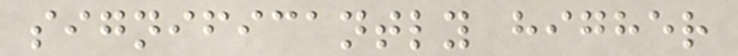significantly higher
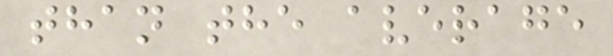than the average
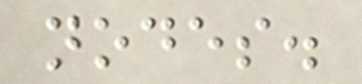nodes.
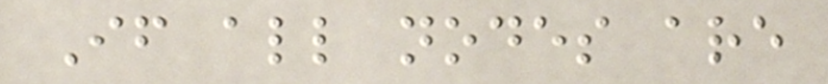If all nodes are
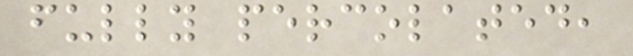fully percolated,
